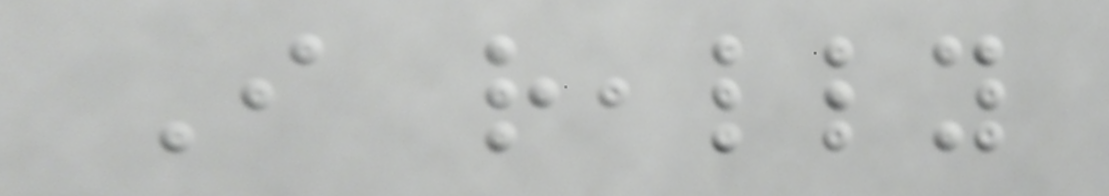I really
